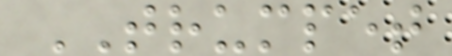TRUMPET
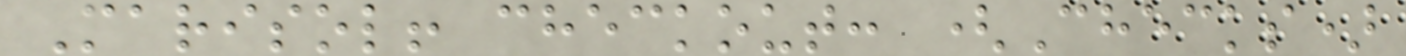Marisol! checkout: (Checks)
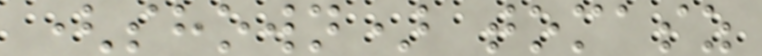(shown) tomasz
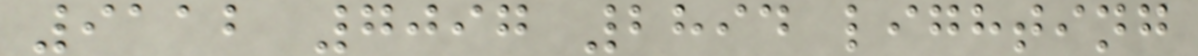9112 7097 2894 lighting
